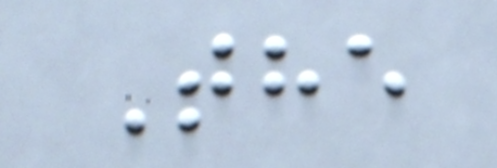The
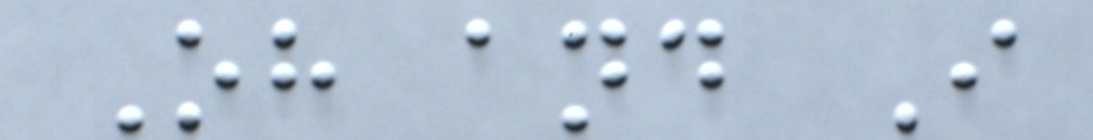Oh and I
